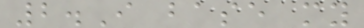2.I base my
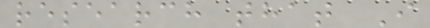research that I
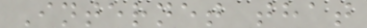Internet that
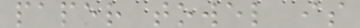paper towel is
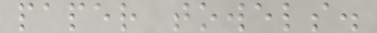paper towels.
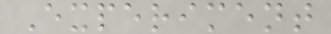Experiment
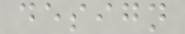design
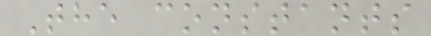The constants
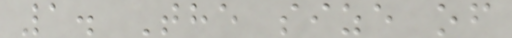1. The size of
